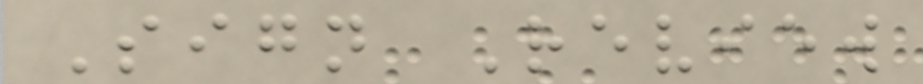Sign Review
